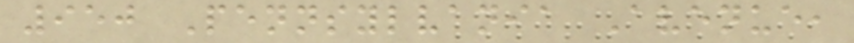950 Pennsylvania Avenue,
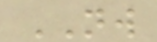NW
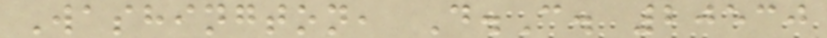Washington, D.C. 20530
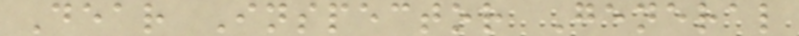Dear Inspector General
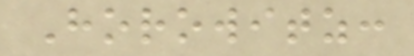Horowitz:
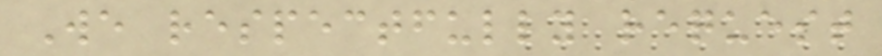We respectfully request
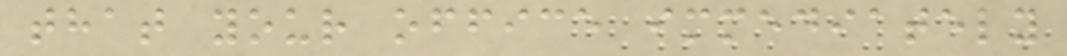that your office immediately
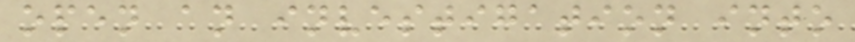open an investigation into
